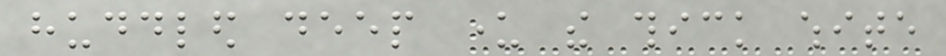huddled deep under the thick white
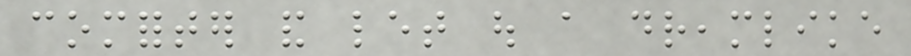comforter and let out a dreamlike
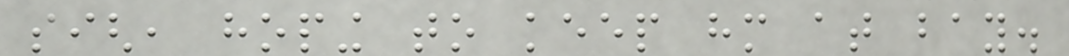sigh, hoping to keep him at bay.
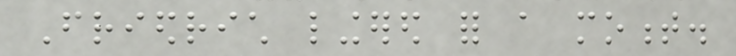Friedrich lingered for a moment.
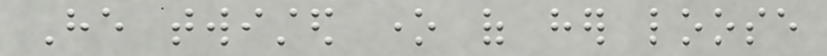He twisted one of her loose
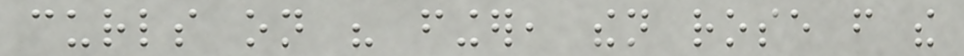curls on his finger, then rose from the
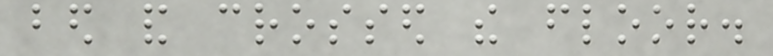bed and crossed the floor.
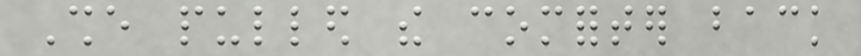She pulled the comforter back
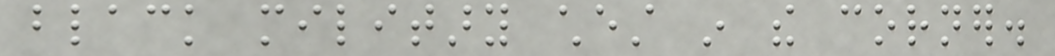black military chest in the corner.
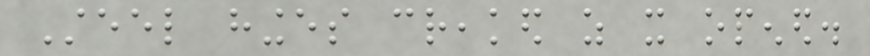Steel hinges creaked as it opened.
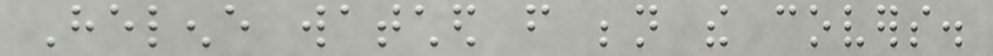Helene watched from beneath the covers.
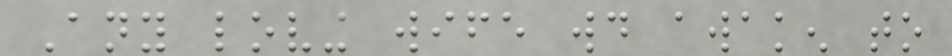Any loving wife would awaken to
